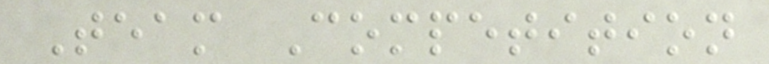Team Competition
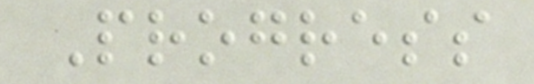Progress
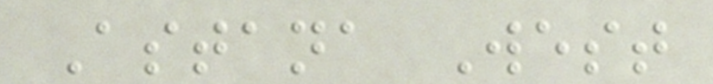Astana West
